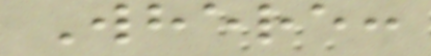Where:
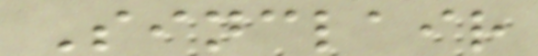Sinclair
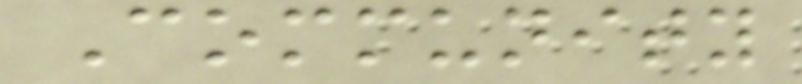Community
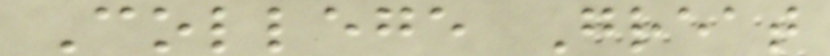College Great
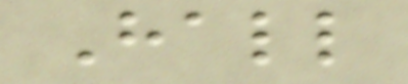Hall
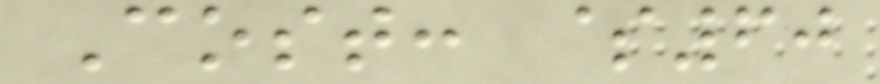Cost: $60
